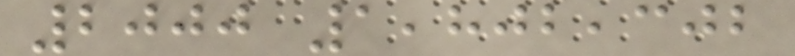2000 1,802,302
